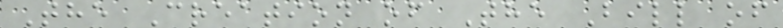The Creation of The Bill of
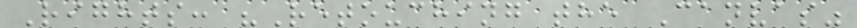Rights: "Retouching the Canvas"
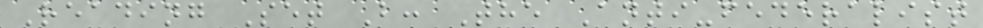Reading Set B: The Anti-federalist
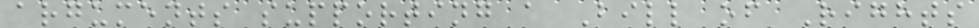arguments supporting a Bill of Rights
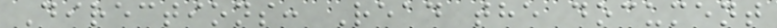Directions: Read the document
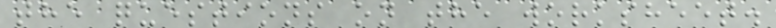the questions on the worksheet.
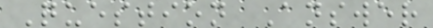Question Answer
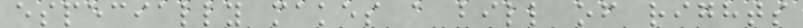especially makes a bill of rights
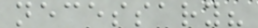necessary?
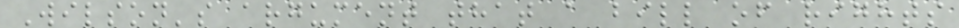Wilson's argument that a bill of rights
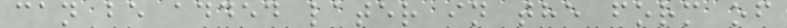can be added later in the form of
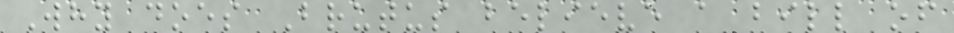Why does Brutus believe a bill of
